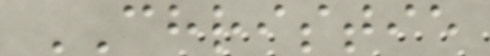CHRISTIE
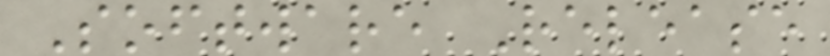Software Release
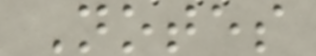Notes
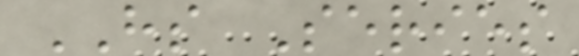HS Series
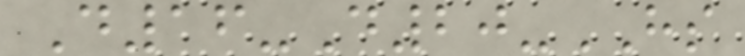D16-D20-HS
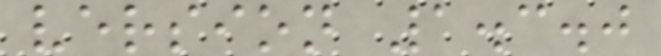version 1.3.0
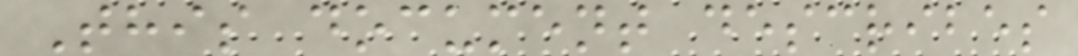This document describes
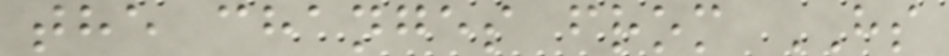the changes from HS
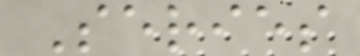Series
